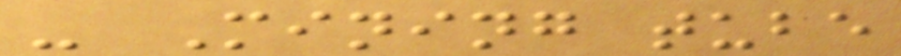- Mining tube
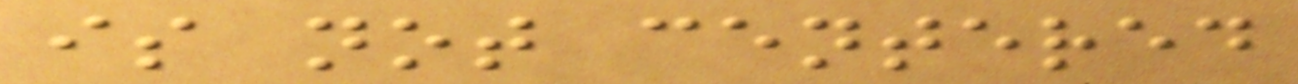is not centered
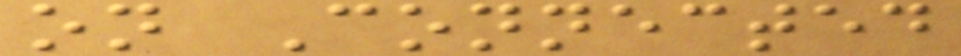on Connected
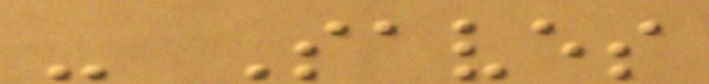- Saves
